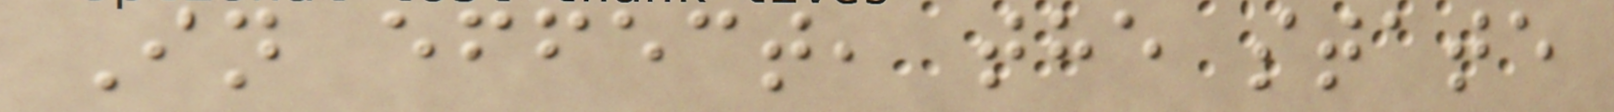In effect, the state
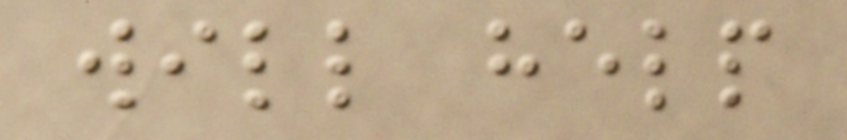will help
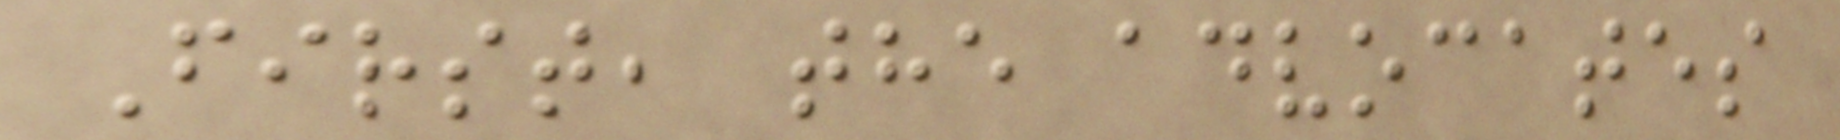First, the advocates
